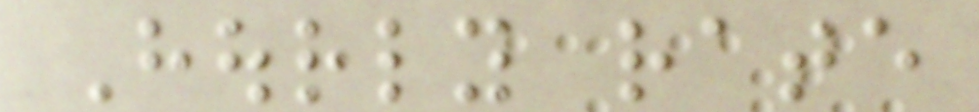Hourly rate
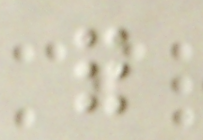for
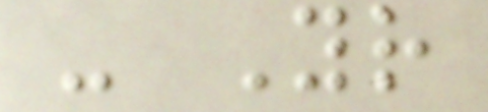- Your
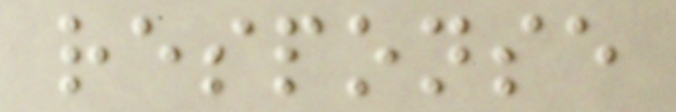response
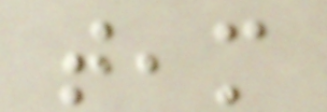team
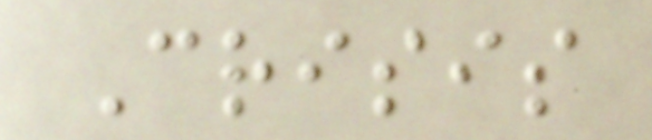Crisis
